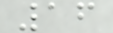16
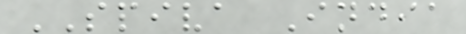SPIVA India
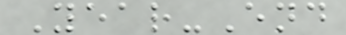Year-End
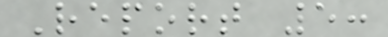Report 5:
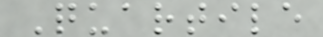Quartile
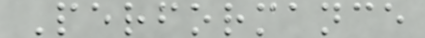Performance
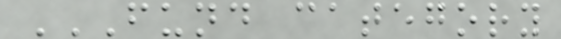FUND CATEGORY
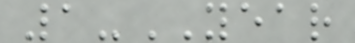1-YEAR
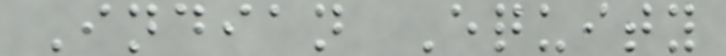Indian Equity
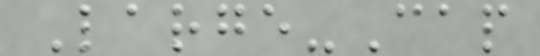Large-Cap
